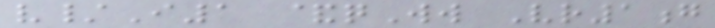v/I1 &qWw Vr1g
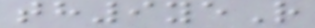th9yeR
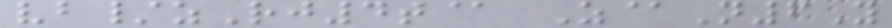vb/zRj4t@ Z@N6Y
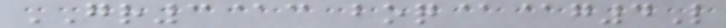GR3@c boq@@g4L
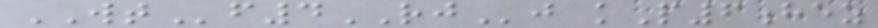WTf4RJj kP6hez
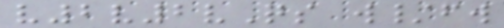v2v2vQs w/fw
